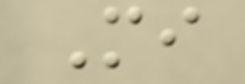Mi
